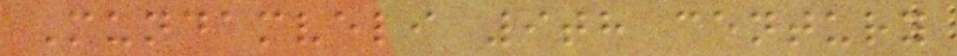Mundamveli 9th century
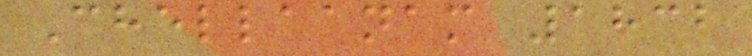Chellaanam 1832
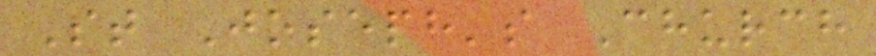St Joseph's Church
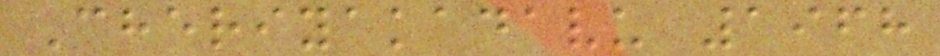Cheriyakadavu 1968
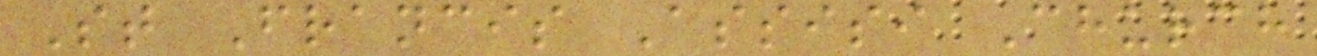St Francis Assisi Church
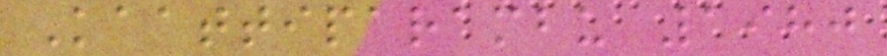Kaattiparambu 1980
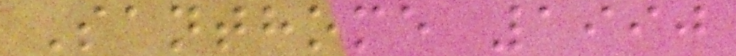Santhome 1990
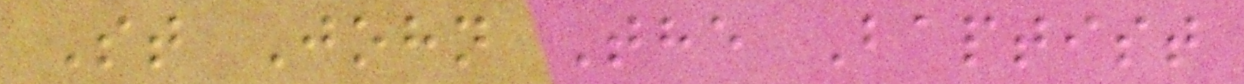St John The Baptist
